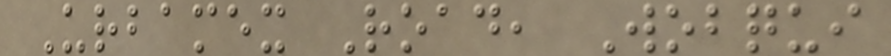Urbamex Road, Wobqui
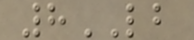8LB
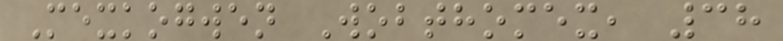Mexkogwen Wobthomex, 38
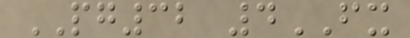PG32 4FX
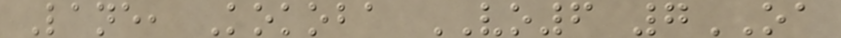Lane, Kokoba VO6 7OA
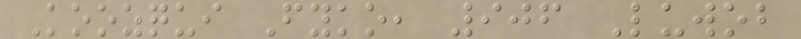Koozqui Fyko, 906 Luwob
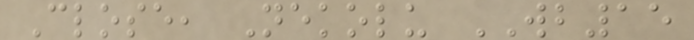Close, Nekolu WB15
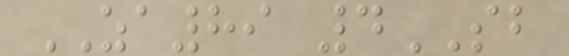ZA89 4SB
